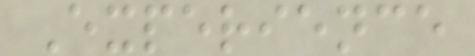Experience
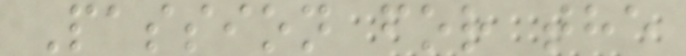Passion for the
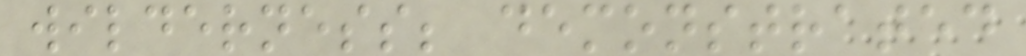wilderness; demonstrated
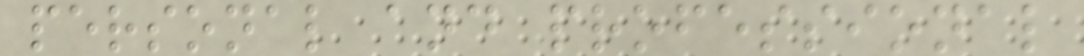personal and professional
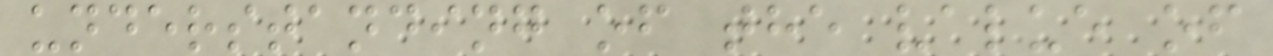understanding of the value of
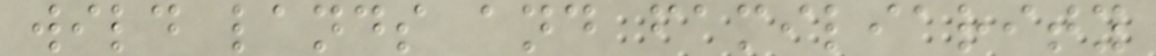wild lands and familiarity
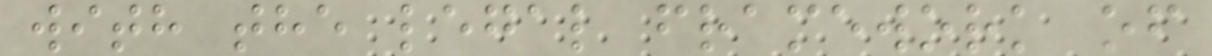with the legal framework of
